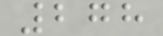278
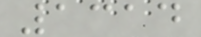1314
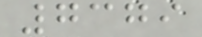7379
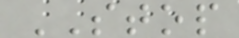STOP
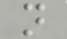n
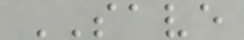SAVE
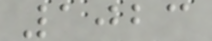1023
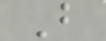B
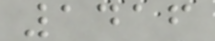1416
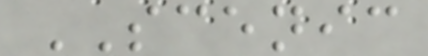SCENIC
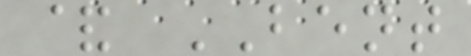& BENT
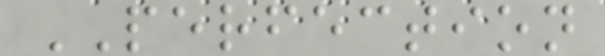PERFECTION
